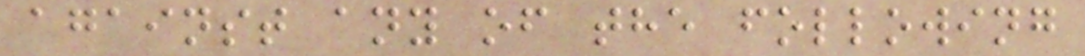against any of the following
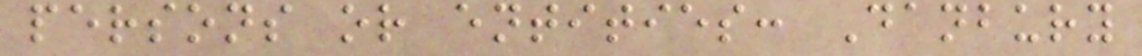persons or entities: Danbury
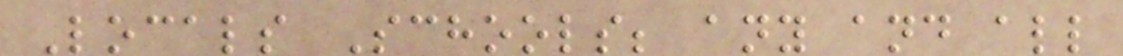Locals Schools; any and all
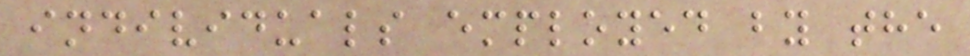individuals employed by the
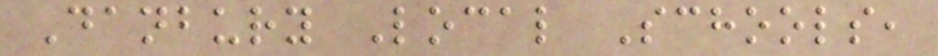Danbury Local Schools,
